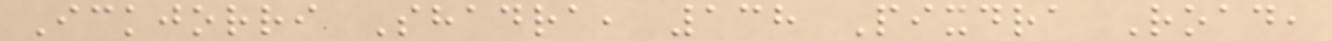Ickjorri Shadra, 138 Pixdra Road,
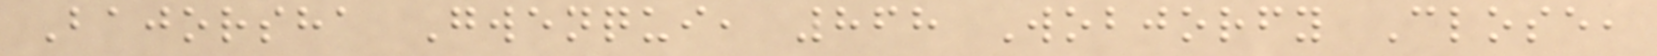Bajorsha Gwenqui, 868 Wobjorfy Close,
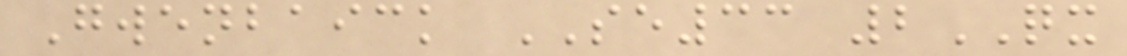Gwenbaick SE33 2QX
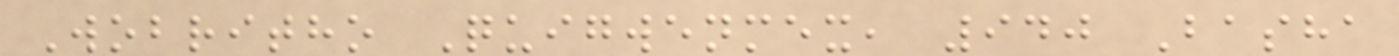Wobritho Quigwenmex, 940 Basha
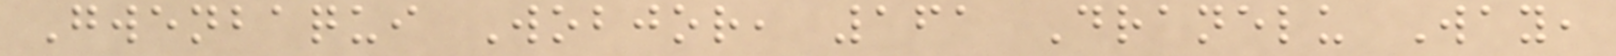Gwenbaqui Wobjor, 161 Dranelu Way,
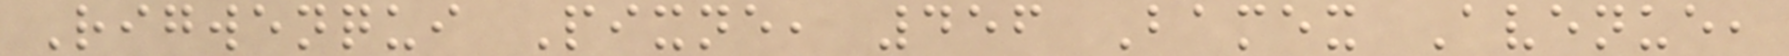Rigwenqui Pixne, 456 Bamex Avenue,
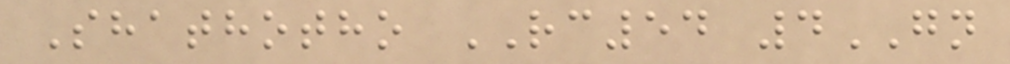Shathotho RC54 4GN
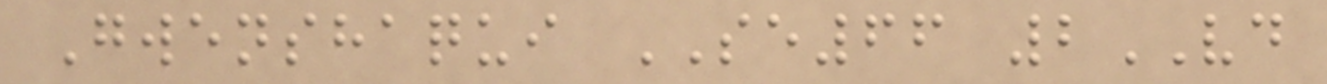Gwenshaqui SE66 2VD
